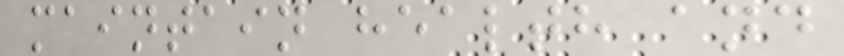maintain health and
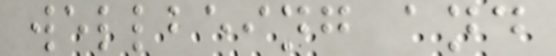wellbeing and
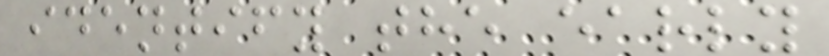identify the early
